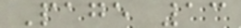Page 13
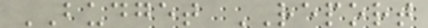BUDGET REPORT
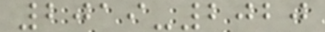2019-2020
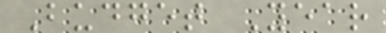Budget Year
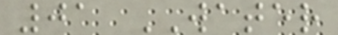01 WATER
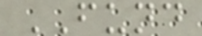FUND
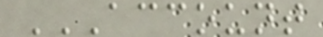ACCOUNT
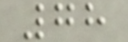78
